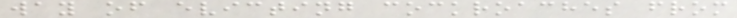way of evicting cockroaches from
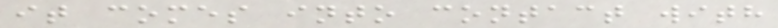it comes into contact with
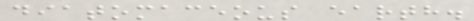diatomaceous earth.
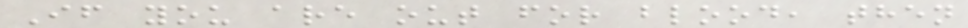If you are out for blood, then
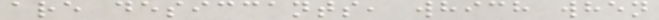are desiccants, which when
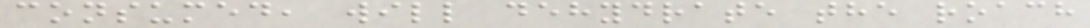consumed, will dehydrate the roach
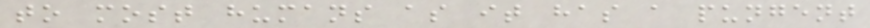to most humans as it has a pungent
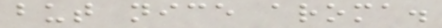but nice aroma.
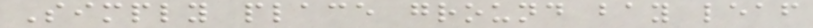Simply place ground bay leaf
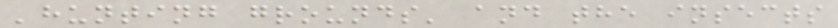'hunting grounds' and the insects
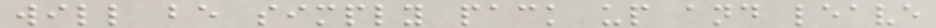will be simply pack up and leave
